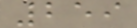259
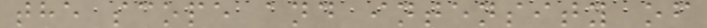the scope and intensity of
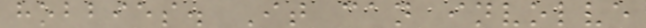hobbies. It can involve
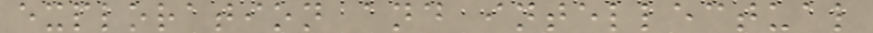exploration and intellectual
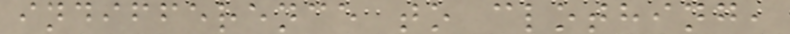indifference to clothing,
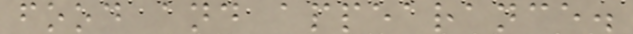food and appearance.
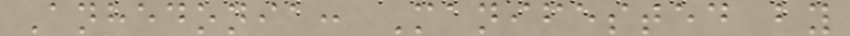Anhedonia: Manifested by
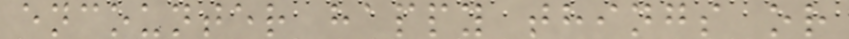encounter happy things or
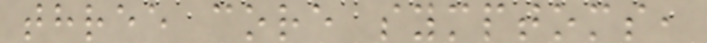three core symptoms,
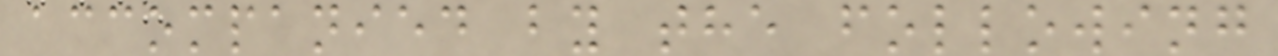accompanied by the following
